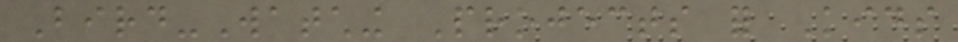Bird-Watching Projects for Kids
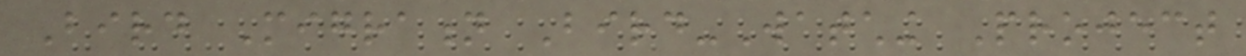Bird Migration Bird-Watching Project
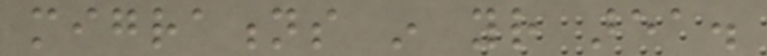migrations in your area.
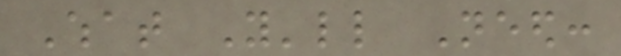What You'll Need:
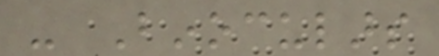- Binoculars
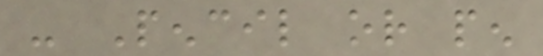- Pencil or pen
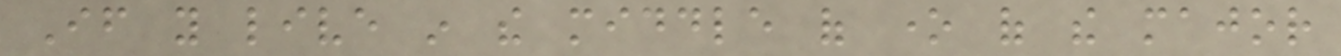If you live in the middle of one of the major
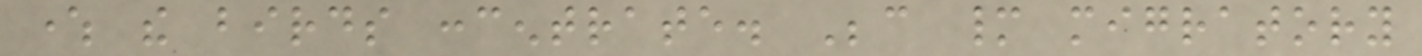where the birds concentrate. Because many migratory
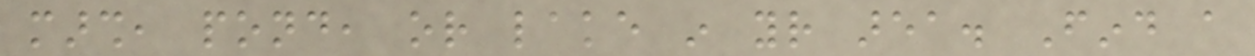marsh, pond, or lake in your area. Find a
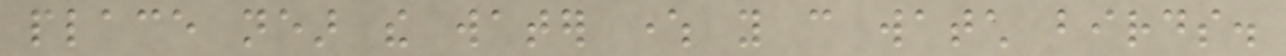place near the water where you can watch birds.
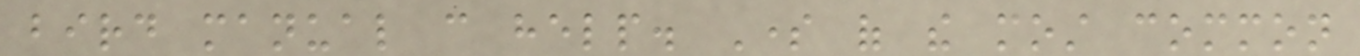bird manual can help. Some of the most common
